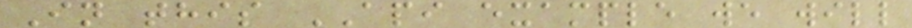In this API example we will
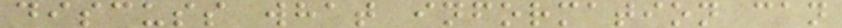discuss what information can
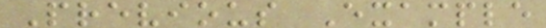Previous Example
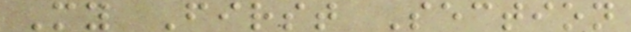My First Section
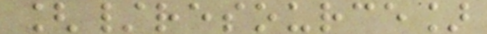[/resource]
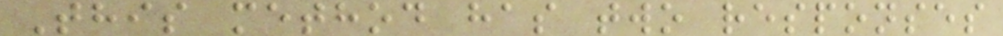This method has two responses
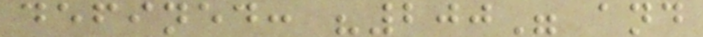defined: "200" and
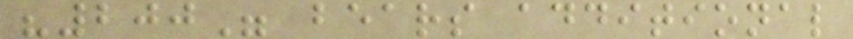"200" bears additional
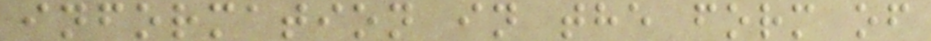information in the form of
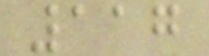117
